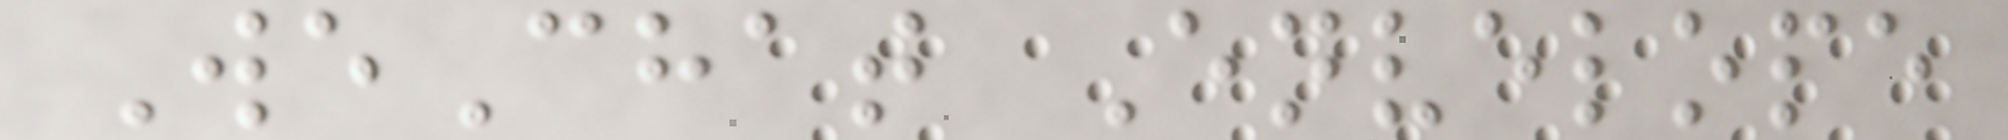WeChat Envelope
